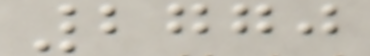2770
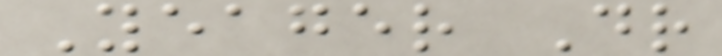Yeager Dr
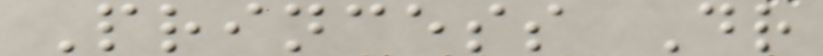Princess Dr
